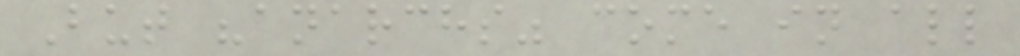But "anarchs" come in all
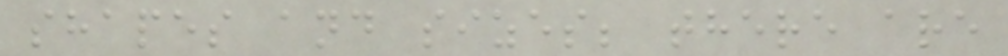shapes and sizes; there are
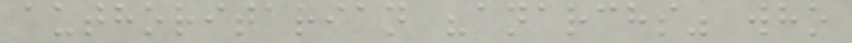authoritarian "anarchs" who
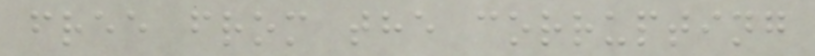free from the corrupting
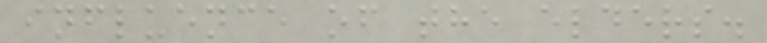influence of the elders.
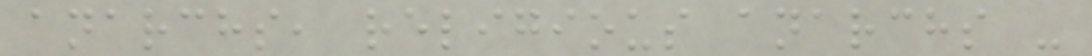anarchs, religious anarchs -
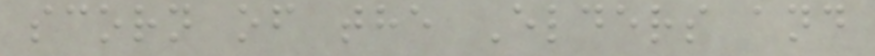scorn of the Elders and
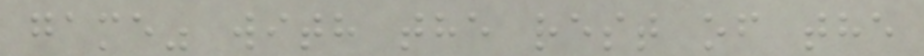game" with the rest of the
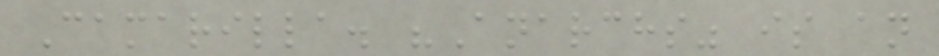Camarilla. "Anarchs" is an
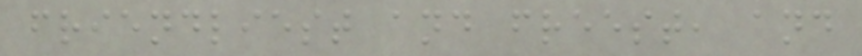friendliest and freest, and
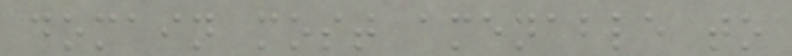domain most amenable to
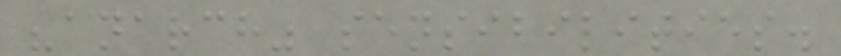"anarch" sensibilities.
